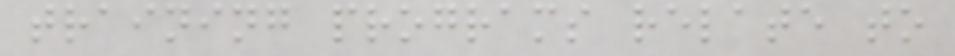training programs relate to
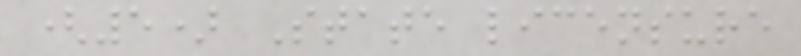(5) State licensure
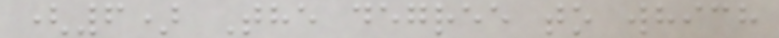(6) The degree to which
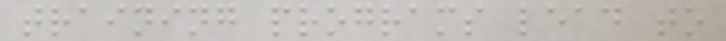training programs lead to
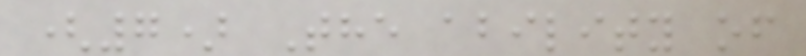(7) The ability of
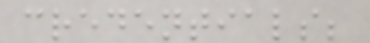credentials;
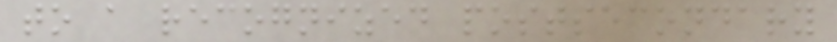to a recognized postsecondary
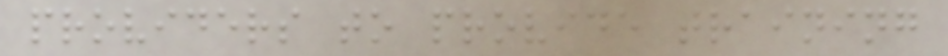providers to provide training
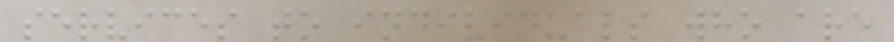services to individuals who are
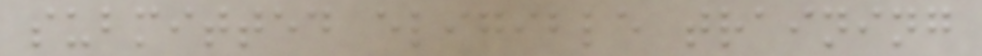submitted eligible training
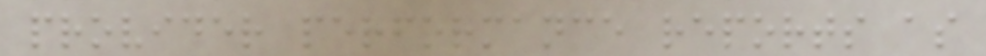provider performance reports as
